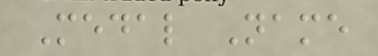Medal Name
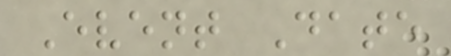Event Date
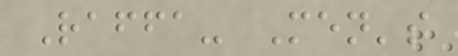Raffa- Men's
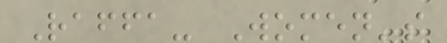Raffa- Women's
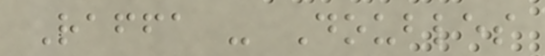Raffa - Doubles
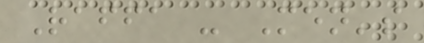Raffa - Men's
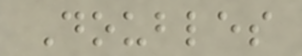Doubles
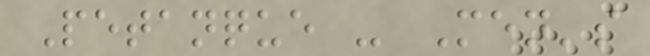Petanque - Men's
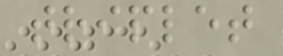triplet
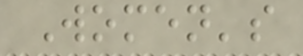Women's
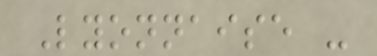Lyonnaise -
